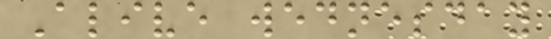Alive wednesday
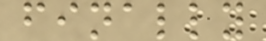finally
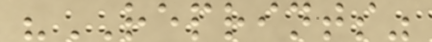"REPRINTS"
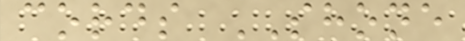cords SHONE
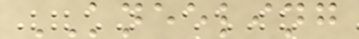KNEELING
